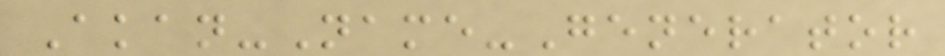Akan-Name-Generator
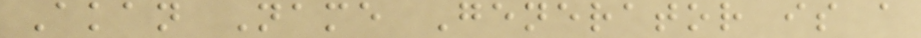Akan Name Generator is a
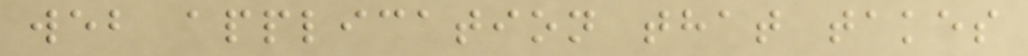web application that takes
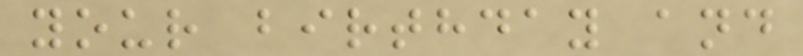your birthday and
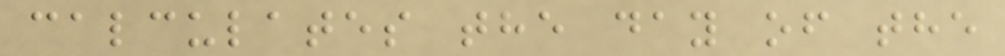calculates the day of the
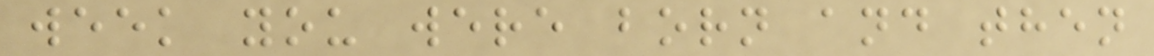week you were born and then
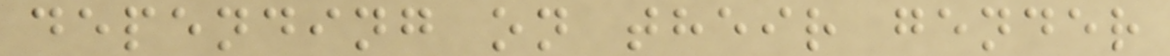depending on their gender
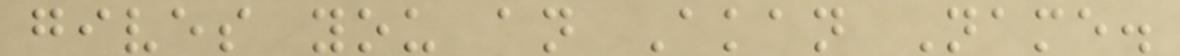gives you an Akan Name.
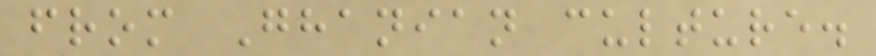from Ghanian culture.
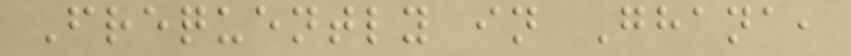Frequently in Ghana,
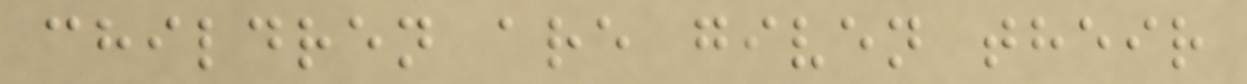children are given their
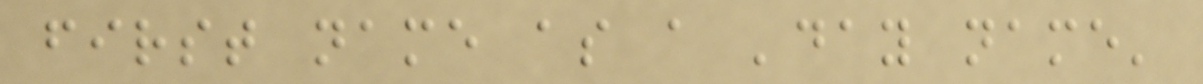first name as a 'day name'
